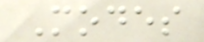Modes
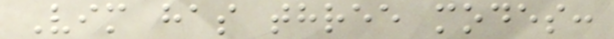Vim has three modes:
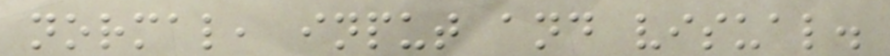normal, input and visual.
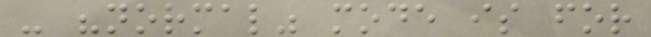- "normal" mode is for
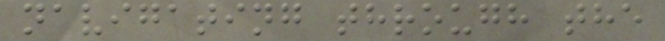navigating through the
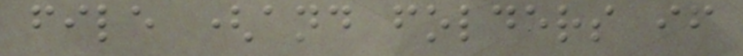file (and folders if
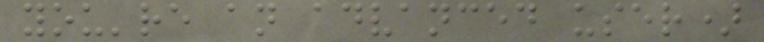you're an advanced user)
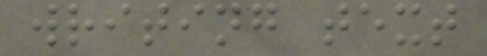writing text
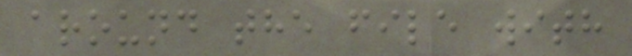around the file with
